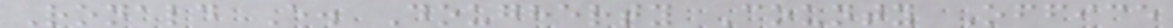Ronald E. Dougherty County Office
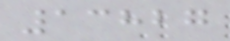13827
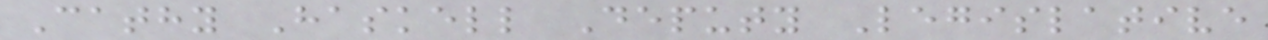Cathy Haskell Deputy Legislative
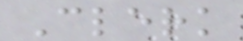Clerk
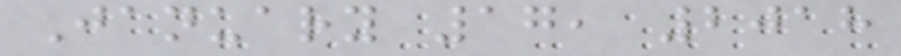January 17, 2018
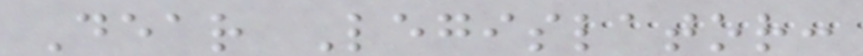Dear Legislator:
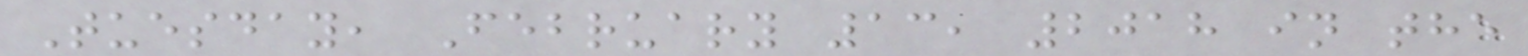Tuesday, February 13, 2018 in the
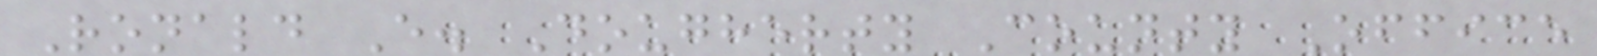Ronald E. Dougherty County Office
